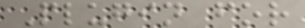Plugin for
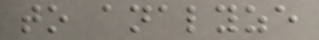to analyze
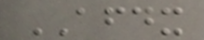AFDX
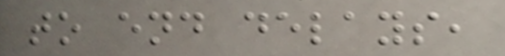to end delays,
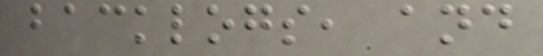backlogs, and
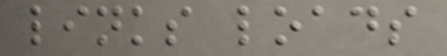links loads
